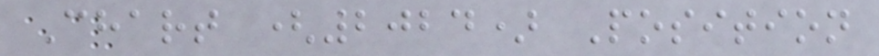Chart (2024) Position
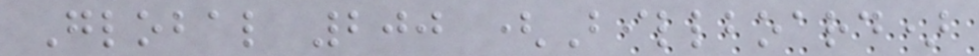Global 200 (Billboard)
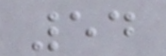54
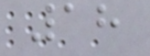18
